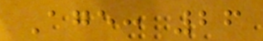Age: 26
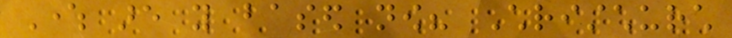Where are you based now? Christchurch
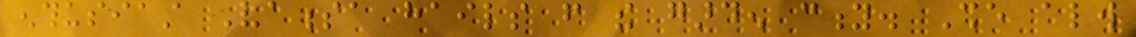enthusiast Vanessa hails from the garden city. She always
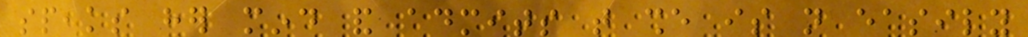speaks her mind and admits that she is not easily
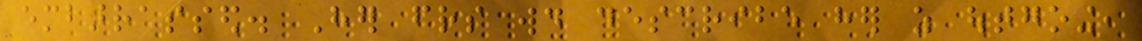embarrassed. Her friends would describe her as outgoing,
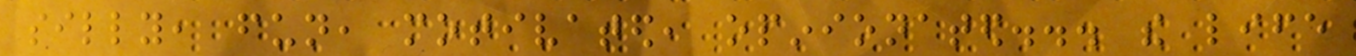silly, fun, motivated, opinionated... the life
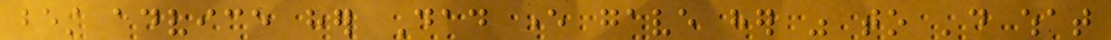best advice her Dad ever gave her was to 'do what
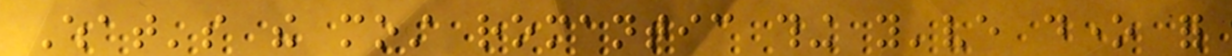What's the most romantic thing you've done for
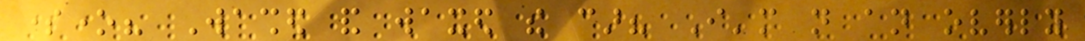someone? Washed and waxed the car? I'm not an overly
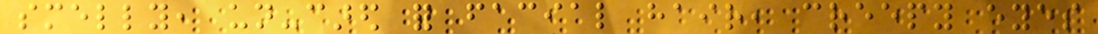smelly, un-cared for facial hair, creepy eyes
